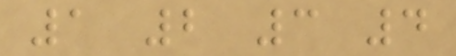1 2 3 4
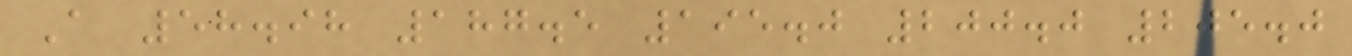A 58.98 187.5 195.0 200.0 205.0
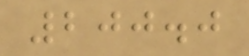200.0
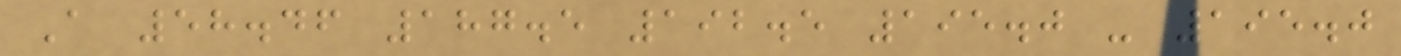A 58.46 187.5 192.5 195.0 - 195.0
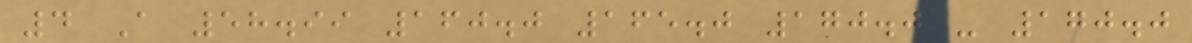4 A 58.99 160.0 165.0 170.0 - 170.0
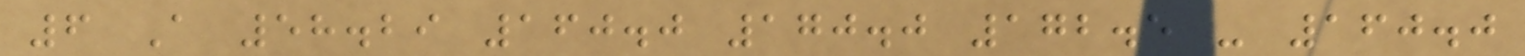6 A 58.29 160.0 170.0 172.5 - 160.0
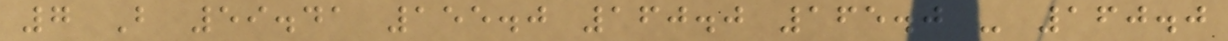7 B 59.41 155.0 160.0 165.0 - 160.0
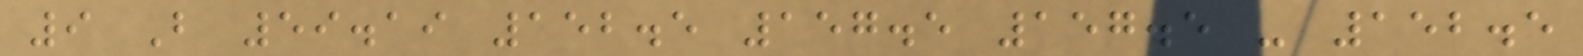9 B 59.19 152.5 157.5 157.5 - 152.5
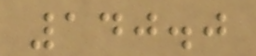140.0
